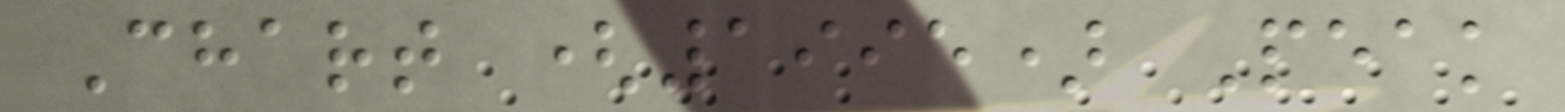Chart (1995) Peak
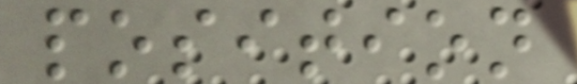position
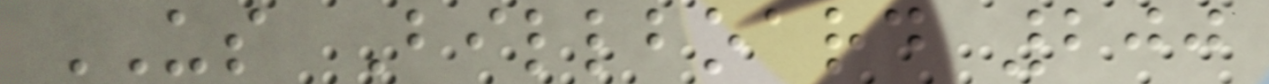US Billboard 200
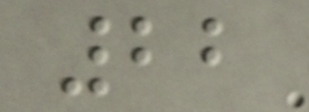22
